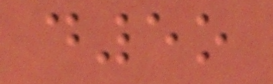d5o
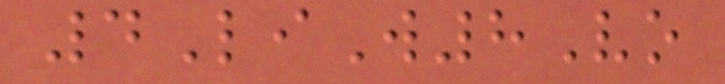4LiW8Vo
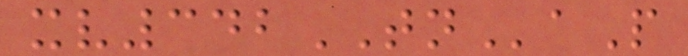xv342TNaP
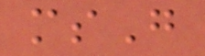msG
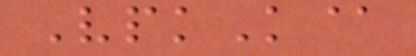VpkK@
